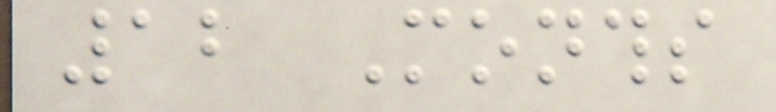12 Months
